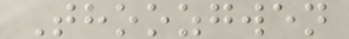Thoozgwen
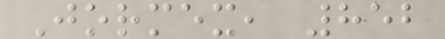Jormex, 852
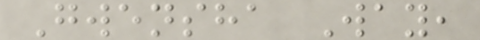Gwensha Way,
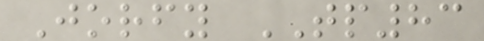Jorfy TP83
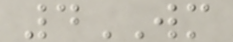4WM
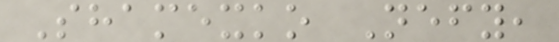Shamexko Nefy,
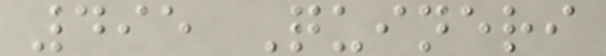495 Quineri
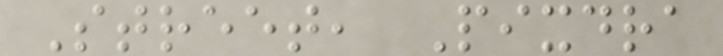Street, Pixdra
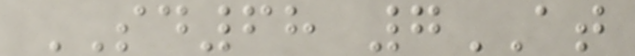SD68 7AT
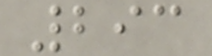293
